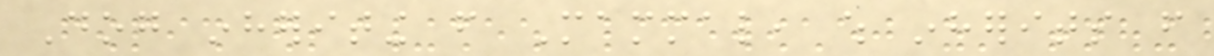Dog inheriting from Mammal, which inherits from
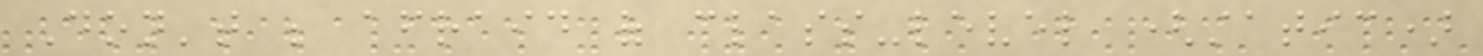Don't be afraid of class-level (static)
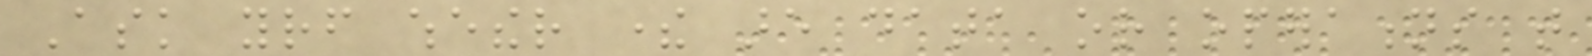Ask yourself whether there are data or operations that
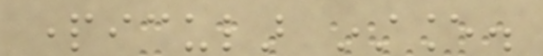particular instance.
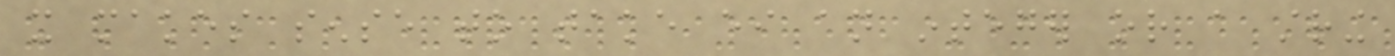it makes sense to take either an integer or a string
